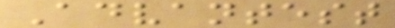Advantest
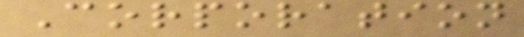Corporation
